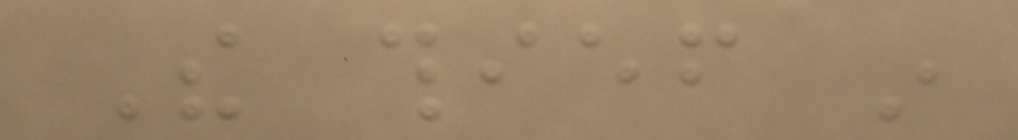The thief in
